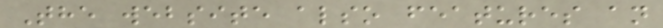The website also features an
